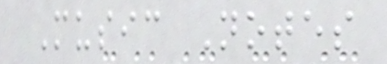Music Notes
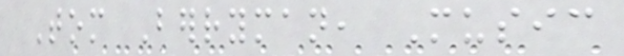Tom Berryman, Music
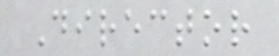Director
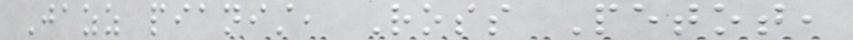Jazz pianist, Ross Petot,
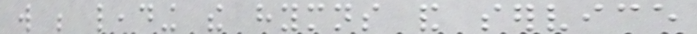will be leading the hymns and service
